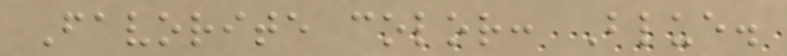Favorite color: Blue.
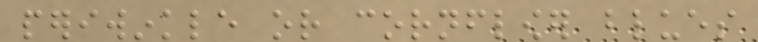periwinkle or cornflower blues
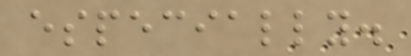especially.
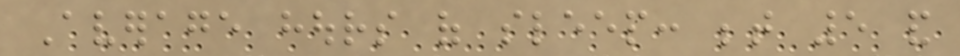Average hours of sleep: between 5 and
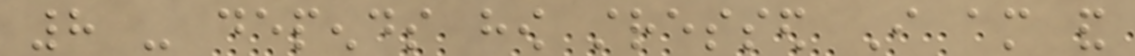8 - depends how stressed I am and
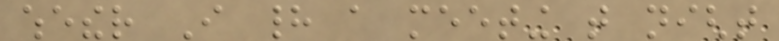whether I had a meeting that night
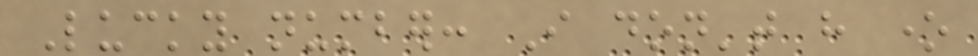Lucky number: I don't have one
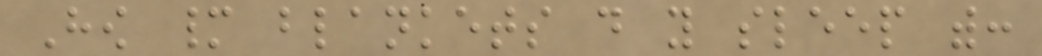How many blankets do you sleep with:
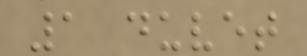1 duvet
